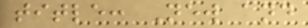title: New and
